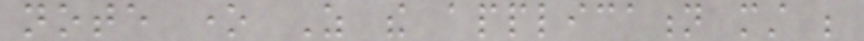note one As the application must be
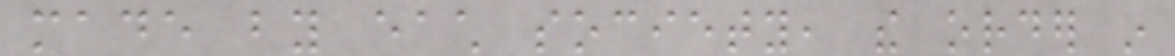made by each society, the order in
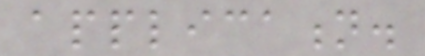application.
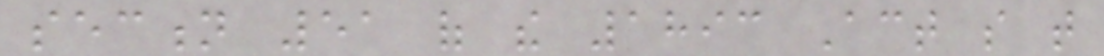section 51 of the 1893 Act so that
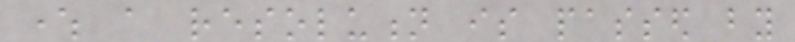where a resolution is passed by
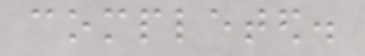completed.
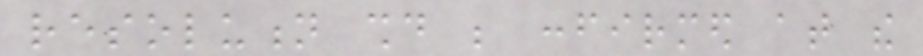resolution should be confirmed at the
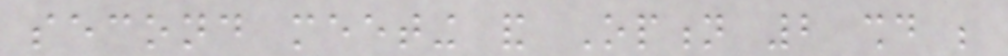second meeting and Option 2 should be
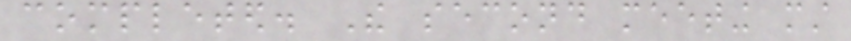completed. The second meeting must
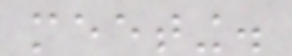meeting.
